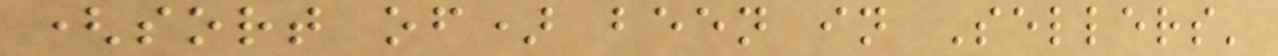(sort of) been in Sellers'
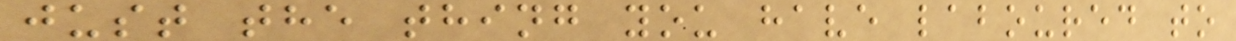just the thing you have laboured to
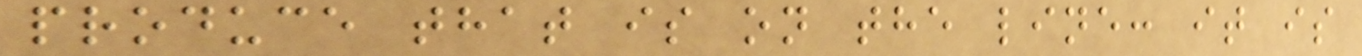produce that is on the line: it is
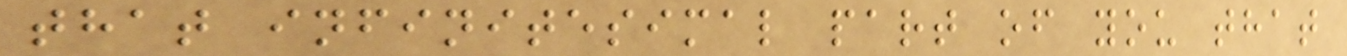that infinitesimal part of you that
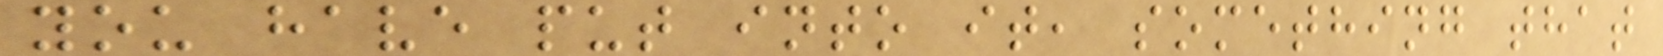you have put into it, something that
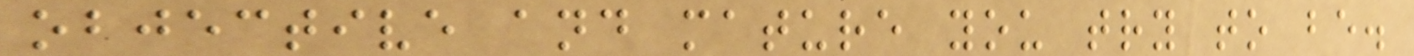objective and mature you try to be.
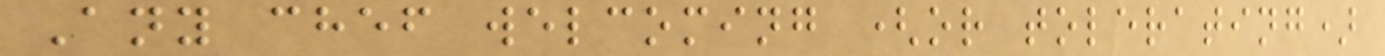Any chef welcoming (or tolerating)
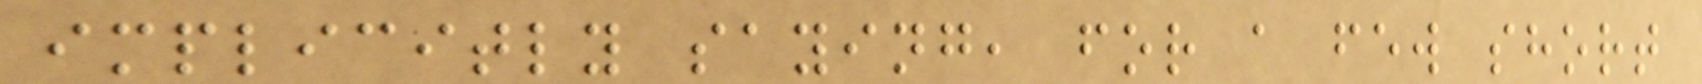implicitly saying, for a few short
